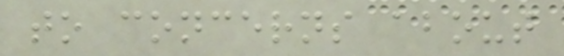to concerns about
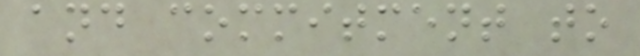and commitment to
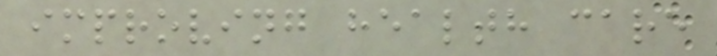improving health care
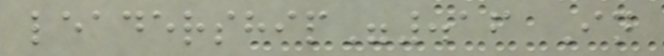leadership".16 In
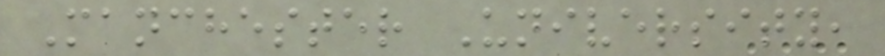Manchester University,
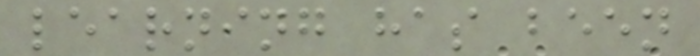learning has been
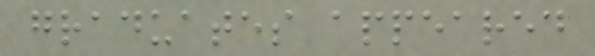graduates appeared
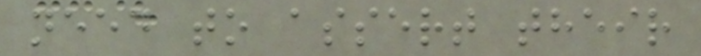need to assert their
